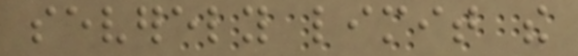severely limit the
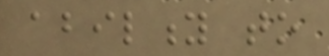ability to
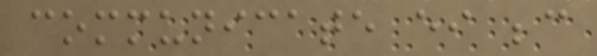communicate either because
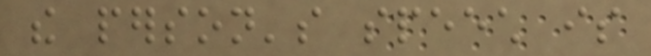the person's speech is
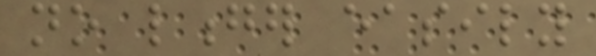no longer easily
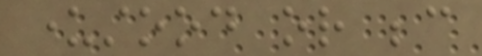understood or because
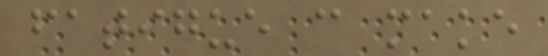fatigue can make
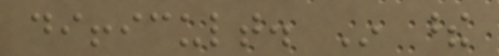difficult. In these
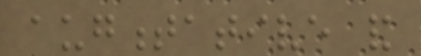augmentative and
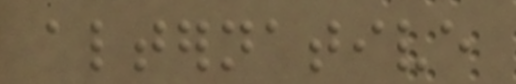alternative
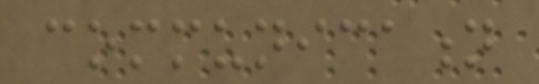communication
